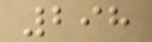298
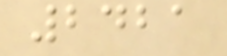2421
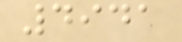4941
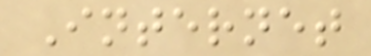Internet
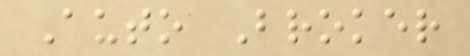Auto Broker
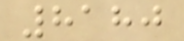8180
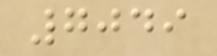7049
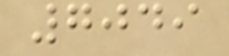7049
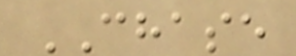CHASE
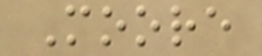Moore
